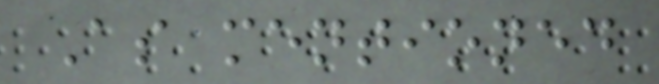As mentioned
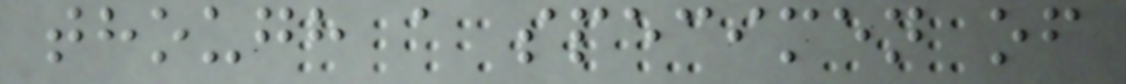though a specimen of
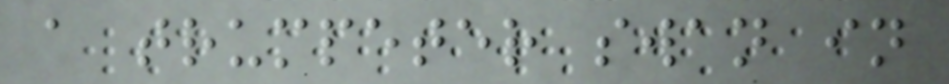a trumpeter swan in
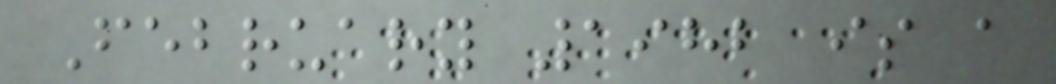February 1982 is a
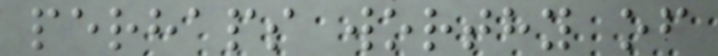perhaps worthy of
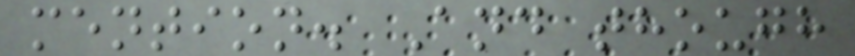mention. And though
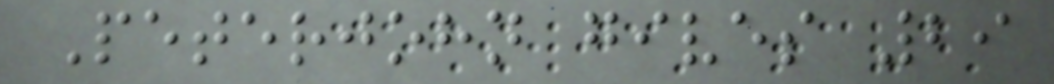Peterjohn gives 29
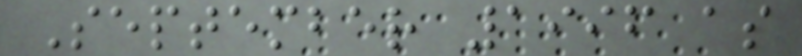September 1996 as
